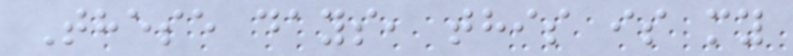These days, this is my
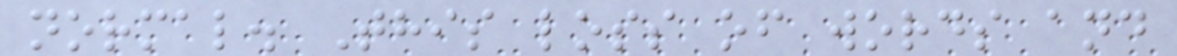normal. This loss of words and
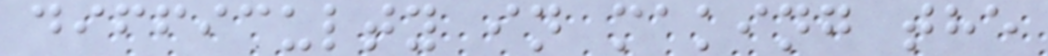difficulty in making the
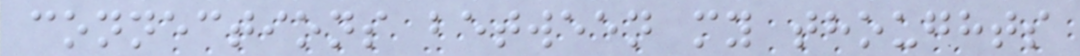connections between my thoughts
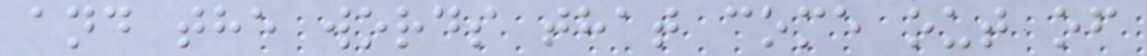and the words that come out of
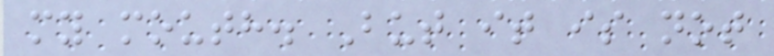my mouth. But it is not
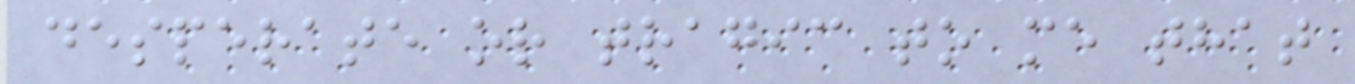desperate or tragic to me that
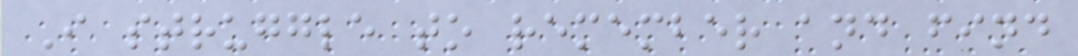I struggle to remember and find
